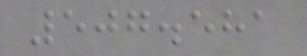507.581
